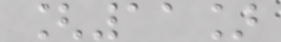[11]
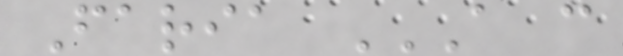Faria A C
